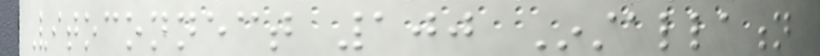Vitoconnect 100 Installation
